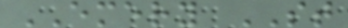EMERY ST
